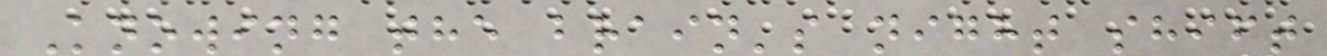Knowing the brain's night shift
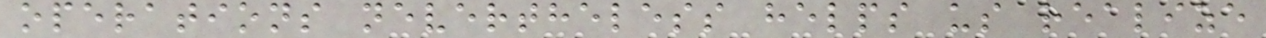operations nevertheless helps us realize
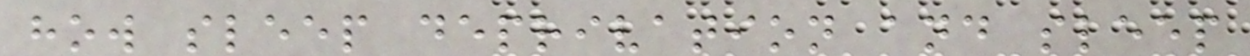how sleep deprivation and sleep
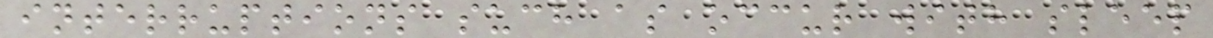interruptions such as occur with sleep
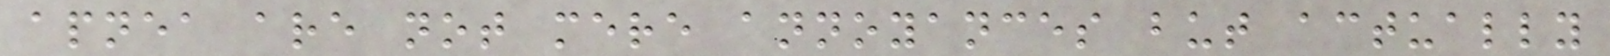apnea are not mere annoyances but actually
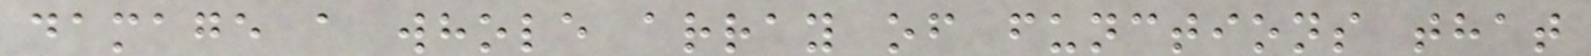damage a whole array of functions that
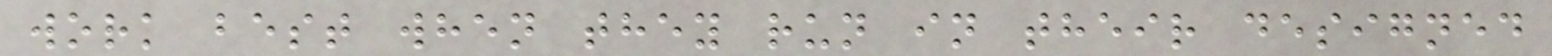work best when they run in their designed
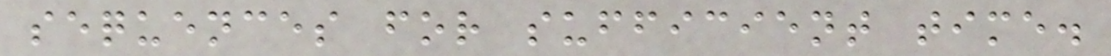sequences for sufficient time.
